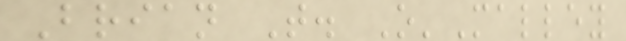Brian T. O'Malley
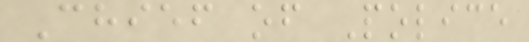Chief of Police
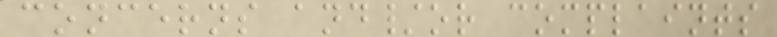concerns and/or complaints
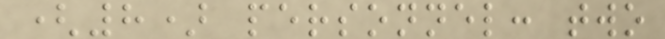(8) personnel: two
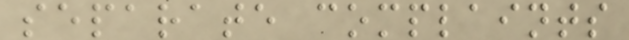separate complaints
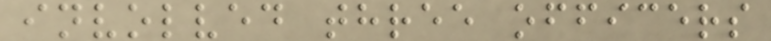involved three officers
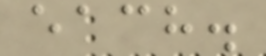each.
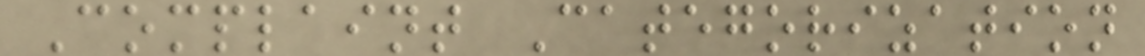Complaint Categorization
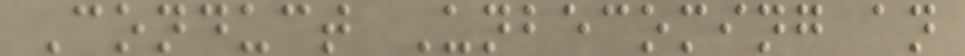Conduct Unbecoming an
